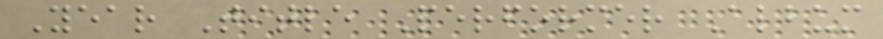Year Title Performer Album
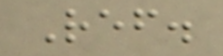Ref.
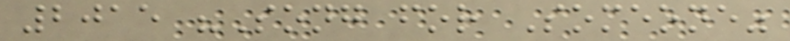2015 "Song for Someone"
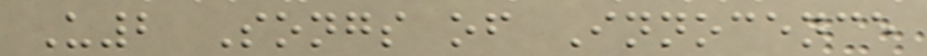U2 Songs of Innocence
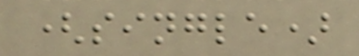(single)
